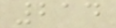214
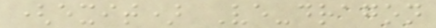(exit) Ve-dragon
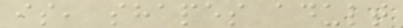is, shapes adult
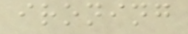ironing
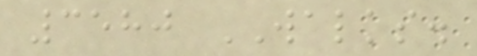3580 WALKS.
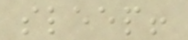sleep!
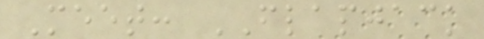Meet: FLAPJACK
